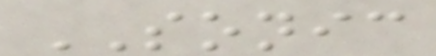SONIC
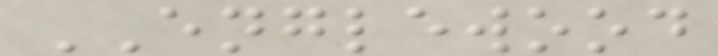ENGLEWOOD
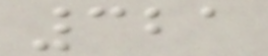321
